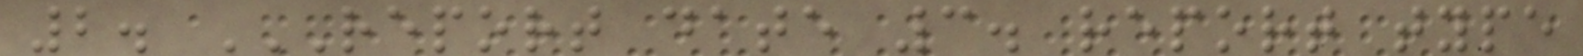2. REPORT DATE 3. REPORT TYPE
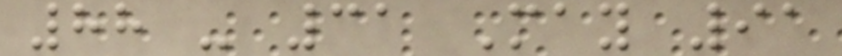88 - 31 May 91
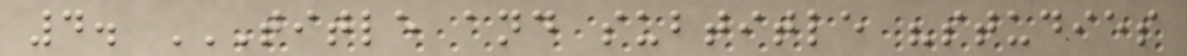4. TITLE AND SUBTITLE "STUDIES
